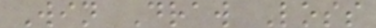Win Draw Loss
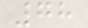78
